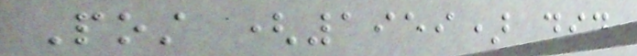Post (1959) did
